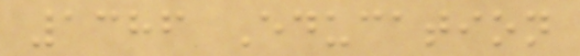1386 Education
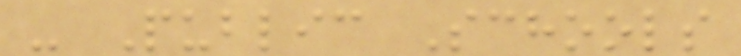- Public Schools
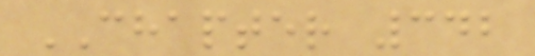CHAPTER 342
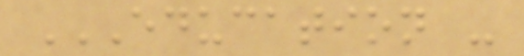EDUCATION -
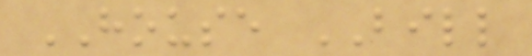HOUSE BILL
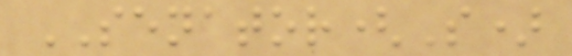SENATOR(S)
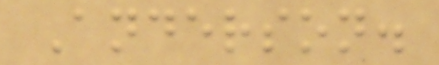Anderson.
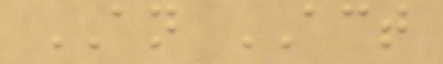AN ACT
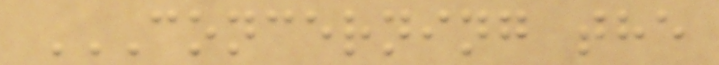CONCERNING THE
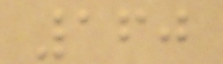160
